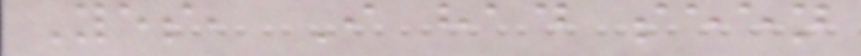Yes, I had seen
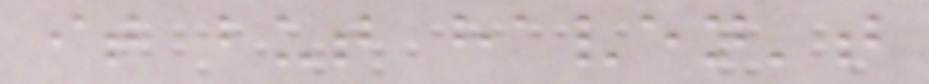it but haven't
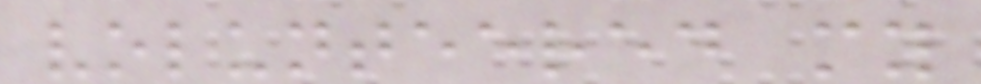volunteered my
